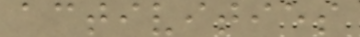activities
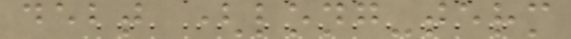debt (long-term
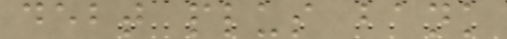debt plus bank
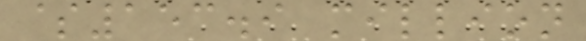$153.9 million
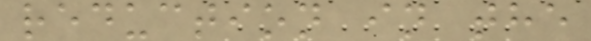reduction in the
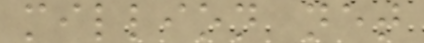million net
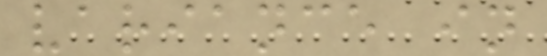variance in
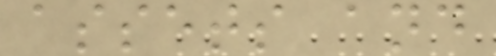assets and
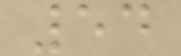54
